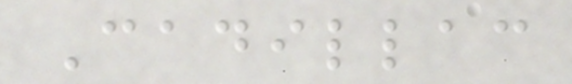Cadillac
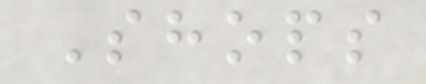Shops
